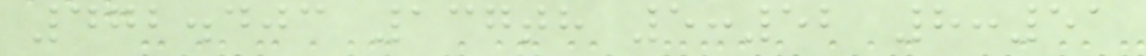472.403 137th 5:52 8:51
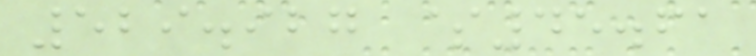529.927 $45.61
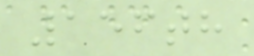156th
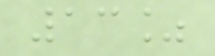13%
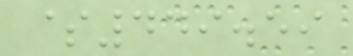$449.59
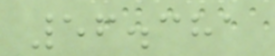56.381
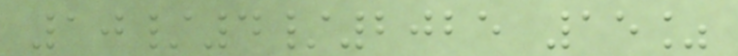10/4/2025 15%
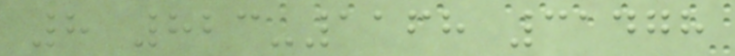8 823-1168 31478
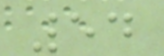54
